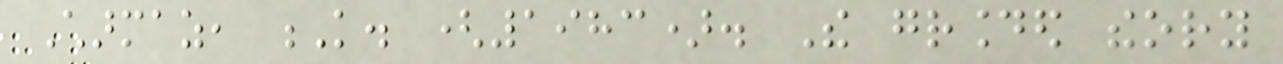Charmaz, K. (1983). The grounded theory
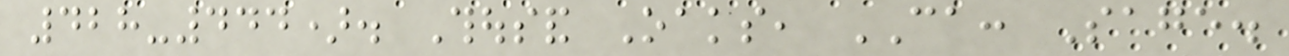428-444). Thousand Oaks, CA: Sage.
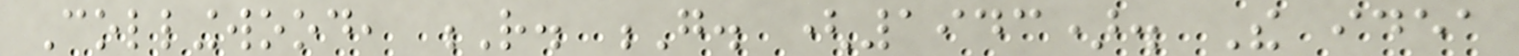Collingwood, R. G. (1943). The idea
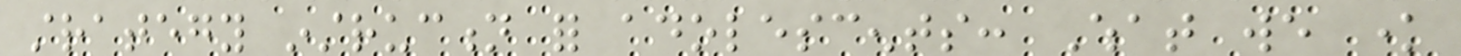strategy instruction for adolescents: What we know
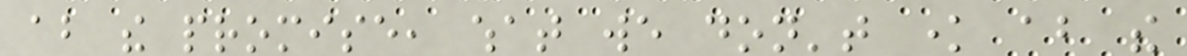about the promise, what we don't know about the
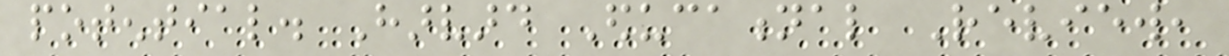potential. Harvard Educational Review,
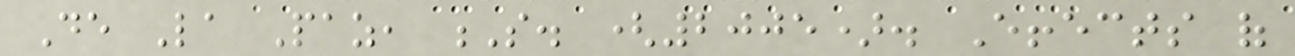De La Paz, S. (2005). Effects of
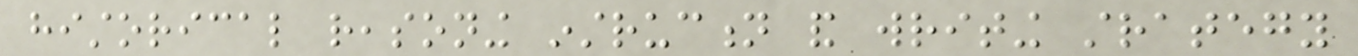historical reasoning instruction and writing strategy
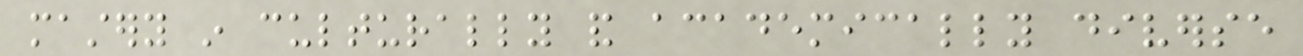mastery in culturally and academically diverse
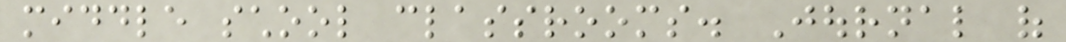middle school classrooms. Journal of
